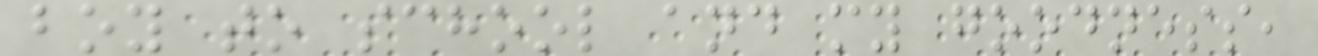boy to school and my goodness,
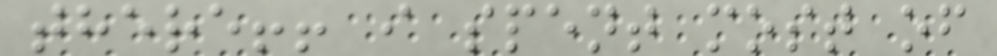there!! i spent most of
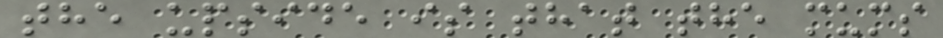the upside is that the mums
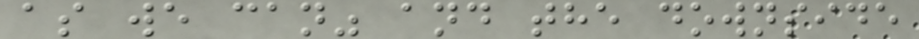as we can" and the downside
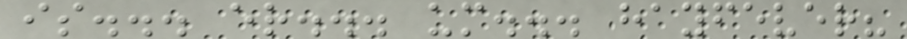is... er... um... hayfever?
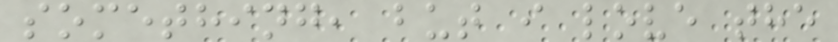something, but i love the
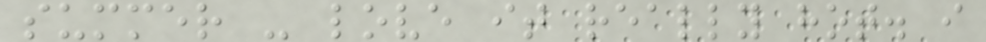summer - love it really hot. i
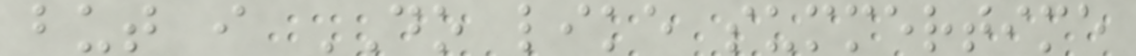but i DO like summertime
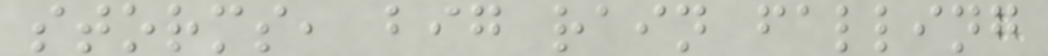storms, big rain falling
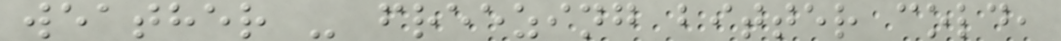weather - freezing bitter cold,
